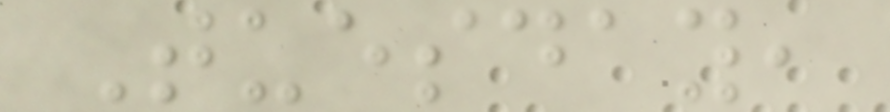Tuesday,
